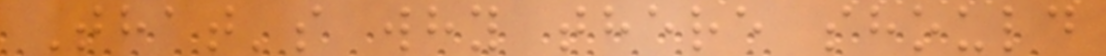That's why there should
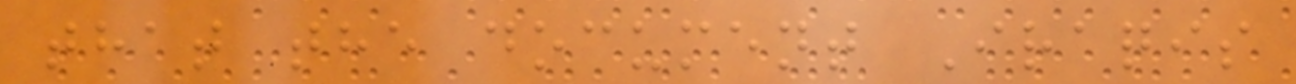that the document Iraqis
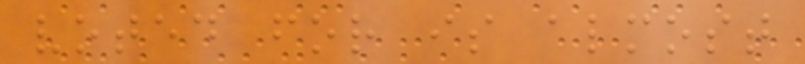voted for is almost
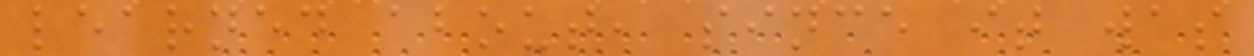learned about, since it was
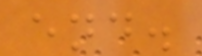end.
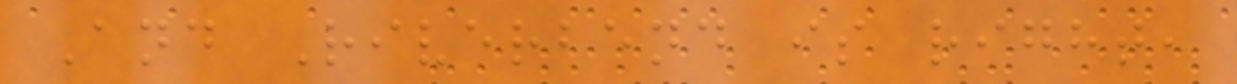And Riverbend is right,
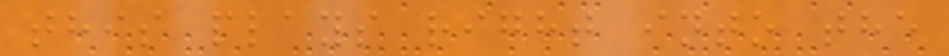this plays right into the
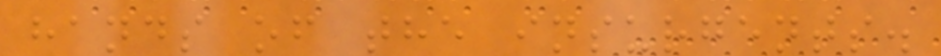hands of the insurgents.
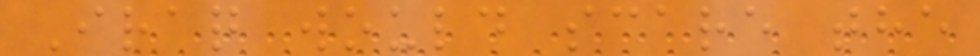Iraq would scare the
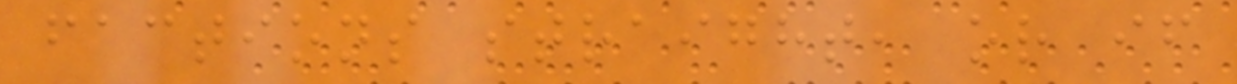factions straight, or if
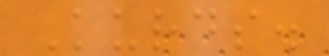Kurds.
